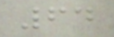64
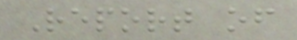Report of
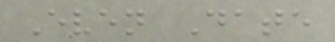Even Date
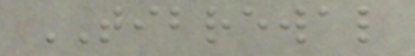TIBREWAL
